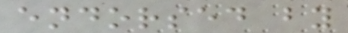endorsed by
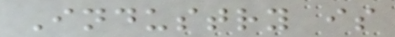Industry is
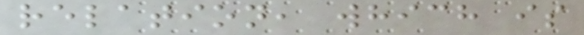relation, which is
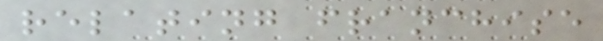relating franchise
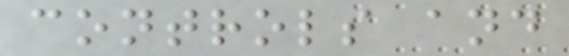controls and
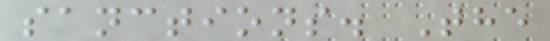sanctions. The
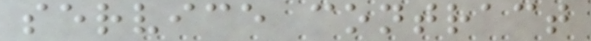service contract
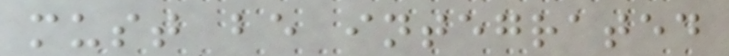must be integrated
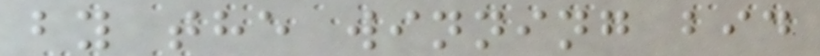by the winning bid
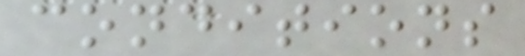conditions
